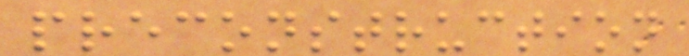preconstruction
